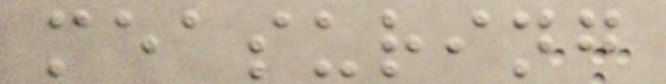measuring
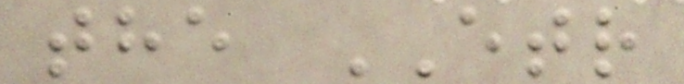the ETR
